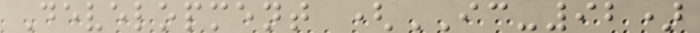Development (IC-92)
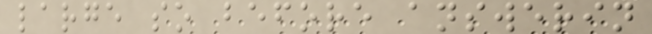large so before answerin
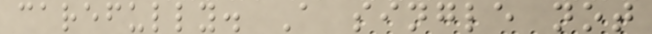carefully. A single not
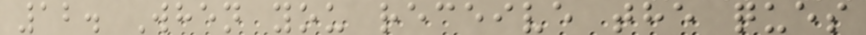12. When you receive the ques
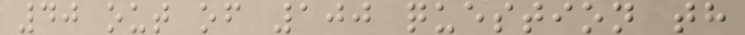40 out of 100 question th
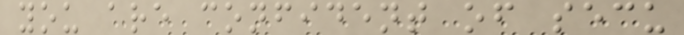you are confident of secu
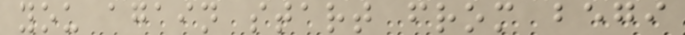you again start from begi
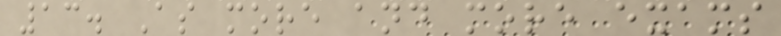13. As more and more exams
